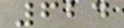624
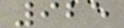925
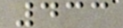433
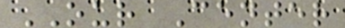OUR Center
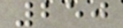250
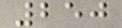250
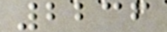2236
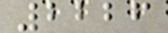2226
